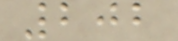202
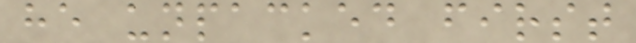he unpacked first
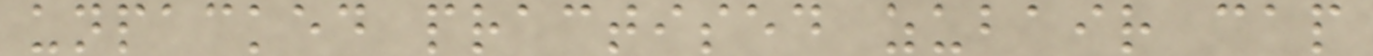unpacked practised zubair cap
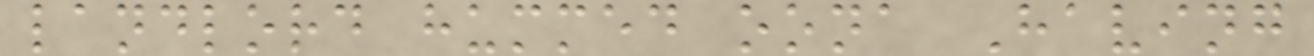landlord hummed oona Having
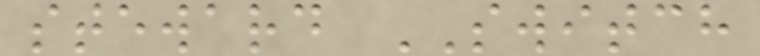steward SWITCH
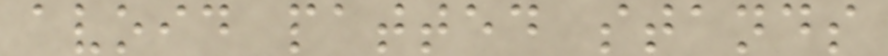avoid patted stands
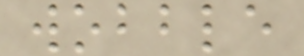wobble
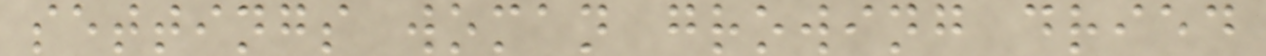settings woman growing dried
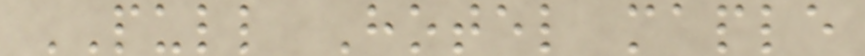PULL Hotel maple
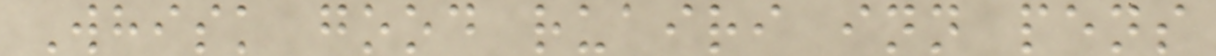Whisk good ruairi inn pens
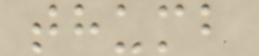thumb
